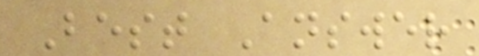Best Answer
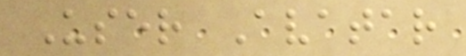User Avatar
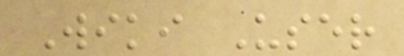Wiki User
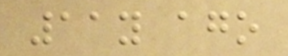11y ago
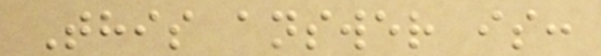This answer is:
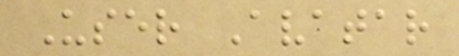User Avatar
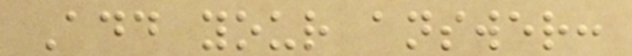Add your answer:
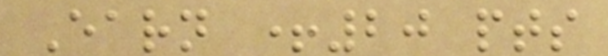Earn +20 pts
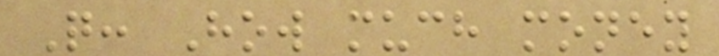Q: How much money
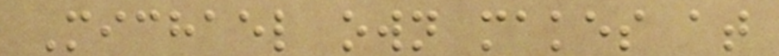Michael own makes at
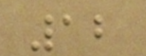12
